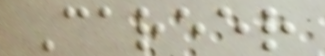Career
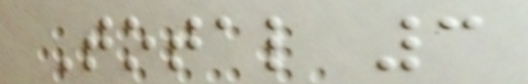Total 3
